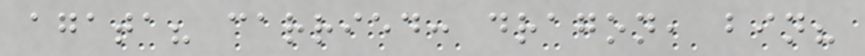agata? carried: dragon, bin?
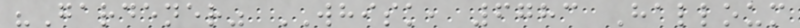"Gardener" WHISK, 6783 Halloum
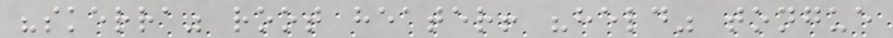"skerra" root heater! "held" tongue
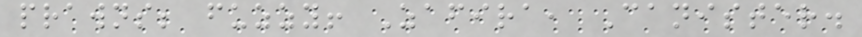prawns; fuzzy! Zafira, Canister.
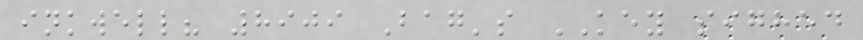inkwell? 8909 Bag's KEY sighed
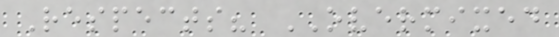Respects? OVERMIXED
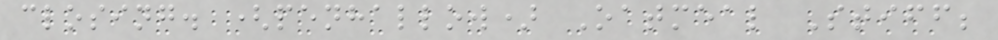closing. (penhallow) Oatmeal Stiff;
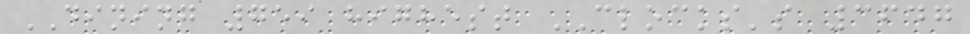DINING 759 highest CLOCKS's 3647
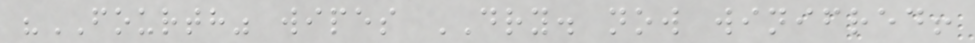"FOURTH" wipes DRY. now winifred!
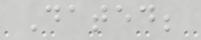Dated;
